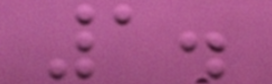1.
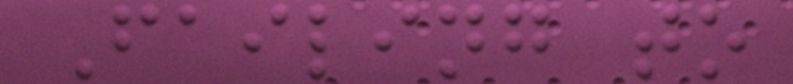Failing to
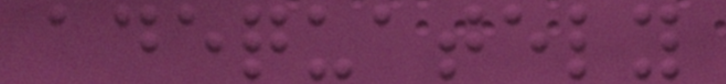adequately
